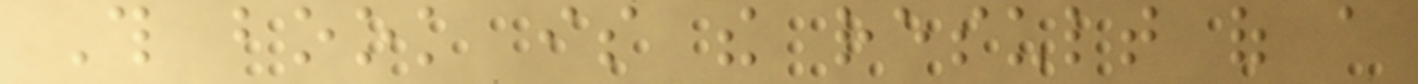This book is the result of a
